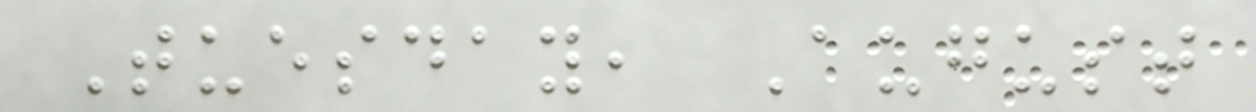Tuesday, August
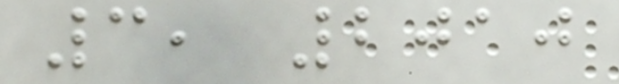3, 2010
